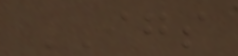IGS
